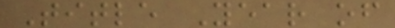Title Year of
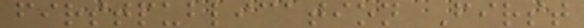firstpublication First
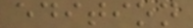edition
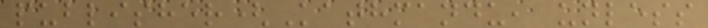publisher(Kathmandu, unless
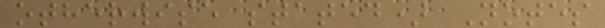otherwise stated) Notes
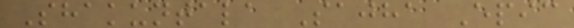Shakuntala Sajha Epic
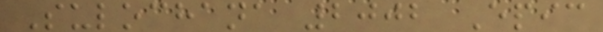Sulochana 2002 Epic
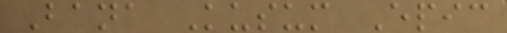Bana Kusum Epic
